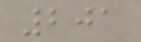201
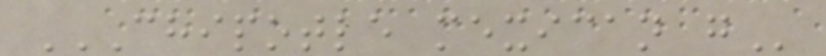CHIPOTLE MEXICAN G
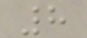8
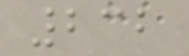232
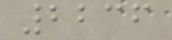2236
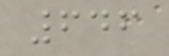646
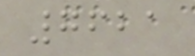7621
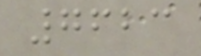7623
